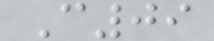C09
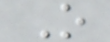O
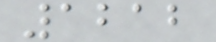1212
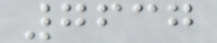7637
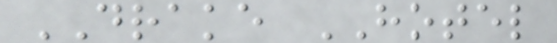DRAKE HOTEL
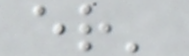er'
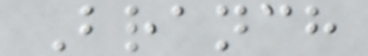Branch
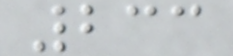233
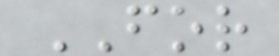FOR
